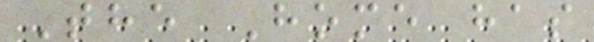The Home has
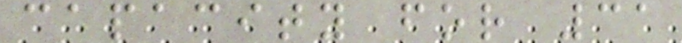capacity for 31
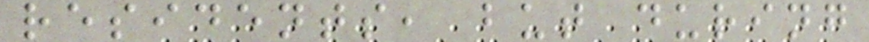residents, but during
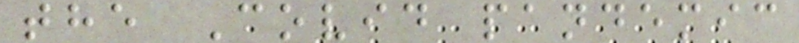the Covid pandemic
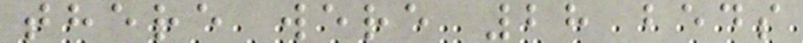there were 28 beds
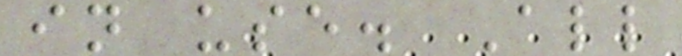in use. All
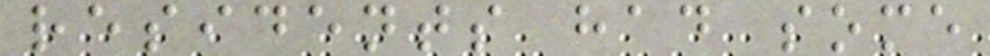residents had some
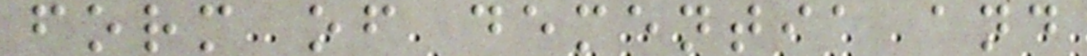form of dementia and
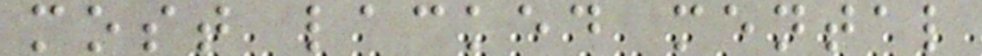most lacked mental
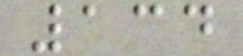134
